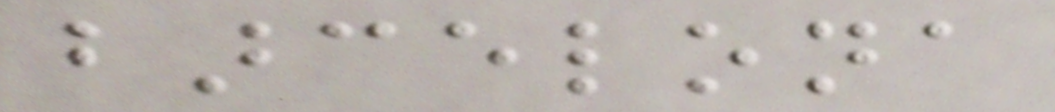barcelona
